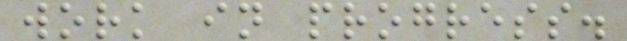work in progress.
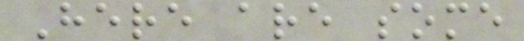Here are some
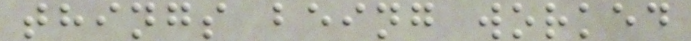things being worked
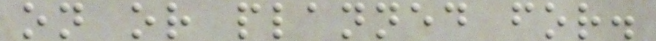on or planned for.
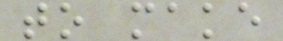to make
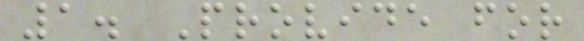1. Provide for
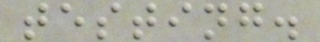testing.
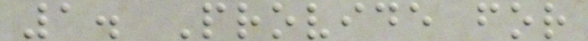1. Provide for
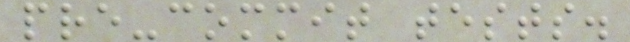pre-commit tests.
